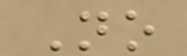No
